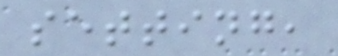setting,
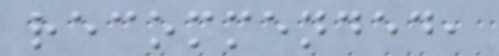recommended,
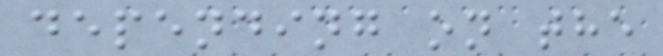depending on the
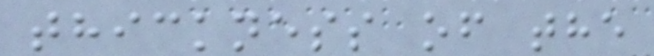thickness of the
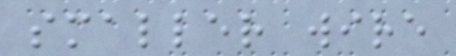smaller wire
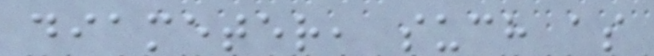diameter, such as
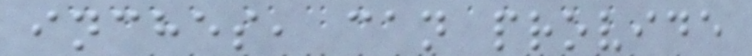inches, can provide
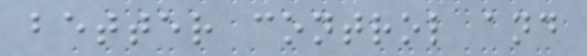better control and
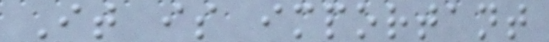It is important
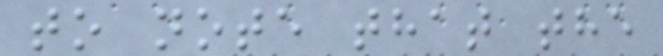to note that the
